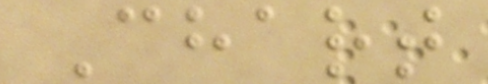Chart
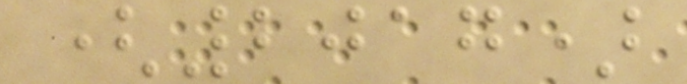(2017)
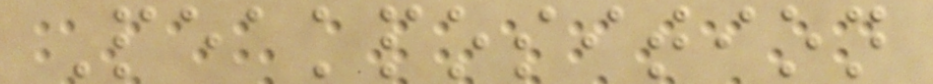Peakposition
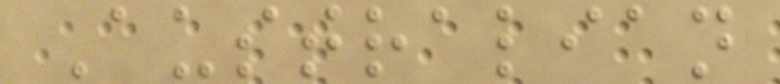Australian
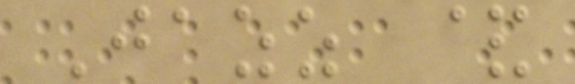Jazz &
